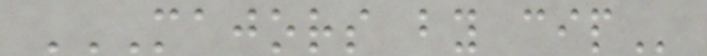MAJORS BY CIP
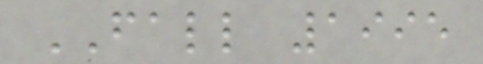FALL 1995
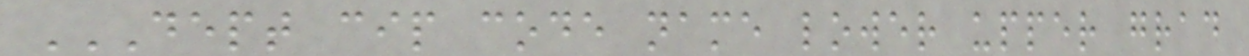DEPT CIP CODE NAME LOWER UPPER GRAD
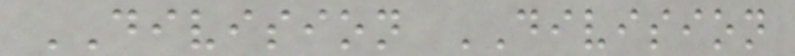DIVISION DIVISION
